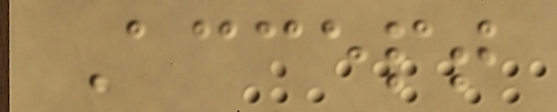Accept
